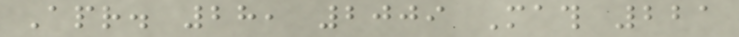Apr. 28, 2009 Math 221
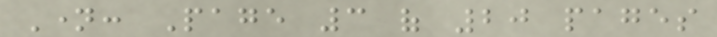Name: Page 3 of 20 pages
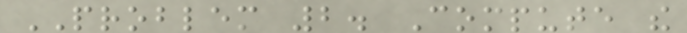PROBLEM 2. Compute the
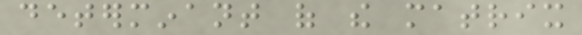determinant of the matrix
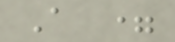A =
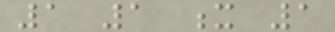1 1 x 1
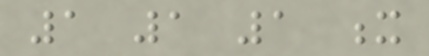1 1 1 x
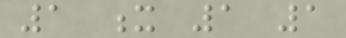1 x 1 1
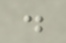.
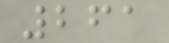261
